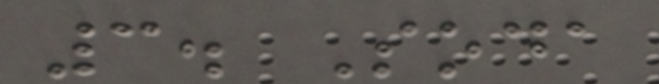3. Soda
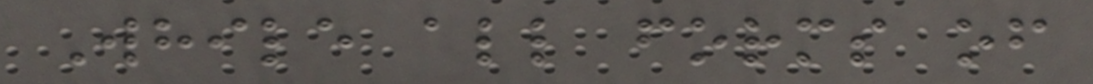While all forms of
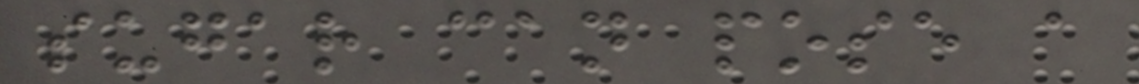sugar can pose a
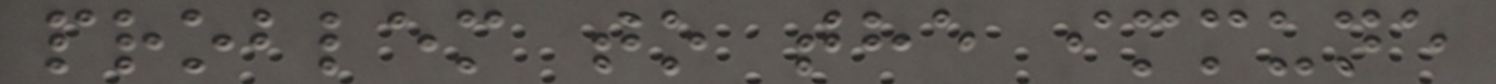problem to the immune
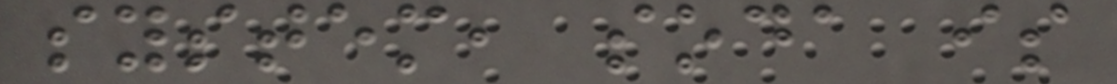system, soda is
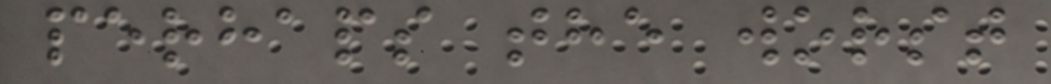perhaps the worst
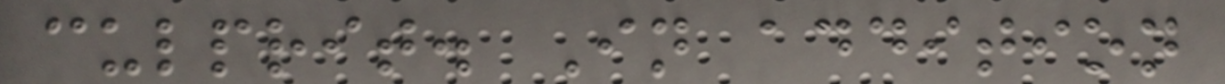culprit. In addition
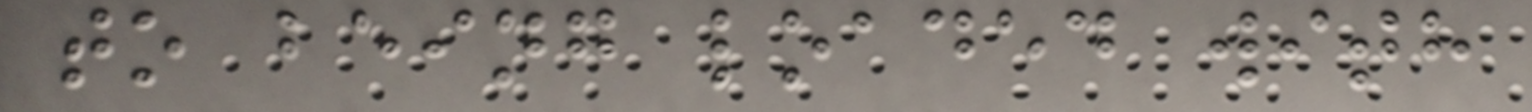to being loaded with
